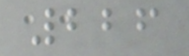226
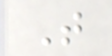T
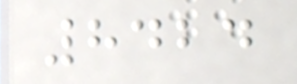8424
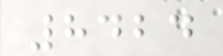8424
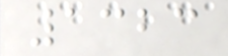1323
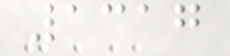1317
